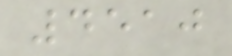4510
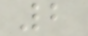2
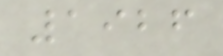1926
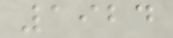1924
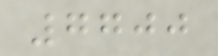7700
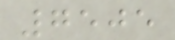7505
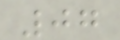07
